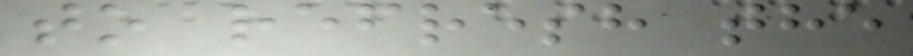to refresh the
